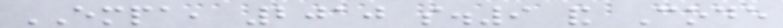EMPA, 2010 s.9 and Code
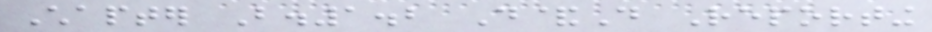Chapter B.1.2 D&D Reporting
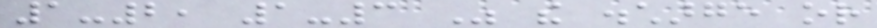1-2, 1-3 Was the discharge or
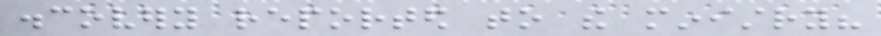discovery reported to the ministry?
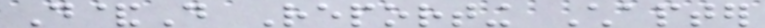D&D Reporting Chapter
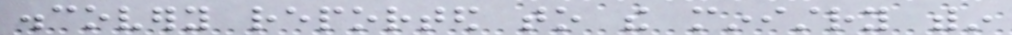discovery reported to the ministry within
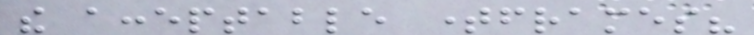the acceptable timeframes?
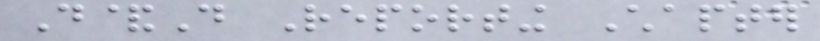D&D Reporting Chapter
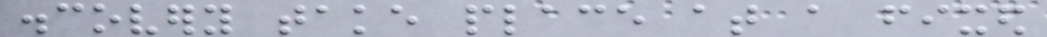discovery take place at a fixed
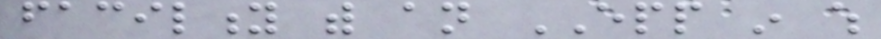facility with an EPP in which
